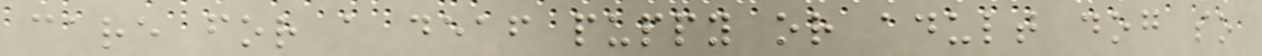care for a deaf puppy or adult dog so
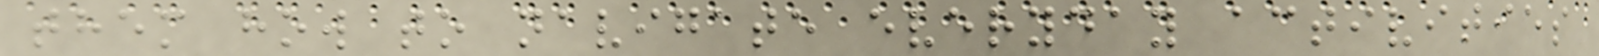them how to navigate everyday activities
